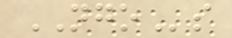NGOs
